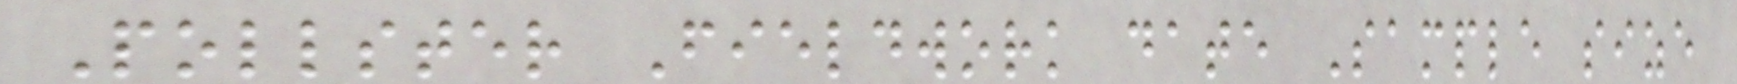Pollster Fieldwork date Sample size
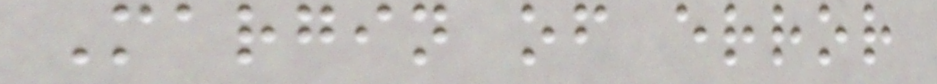Margin of error
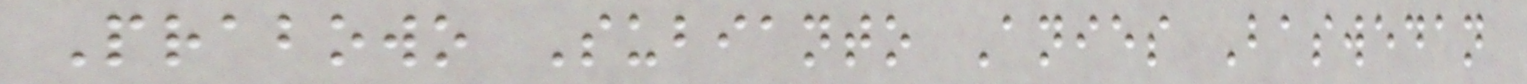Prabowo Subianto Anies Baswedan
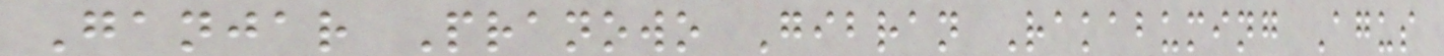Ganjar Pranowo Gibran Rakabuming Agus
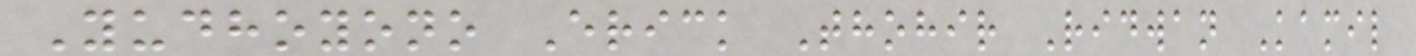Yudhoyono Erick Thohir Ridwan Kamil
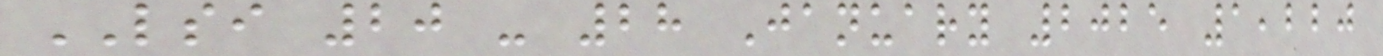LSI 20 - 28 January 2025 1,220
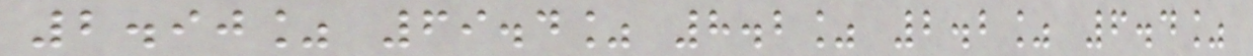2.90% 69.4% 8.2% 2.2% 6.4%
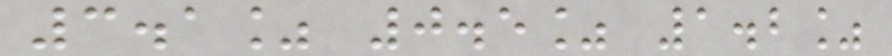3.1% 0.5% 1.2%
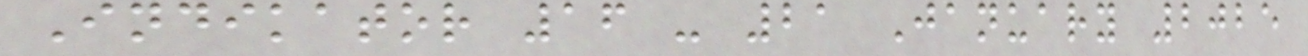Indikator 16 - 21 January 2025
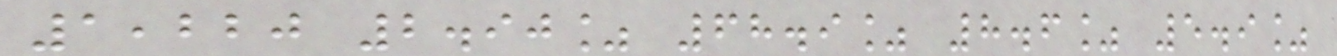1,220 2.90% 68.9% 8.6% 5.9%
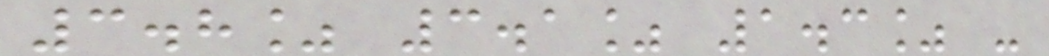3.8% 3.1% 1.3% -
